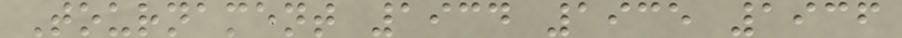Tournament 1934 1935 1936
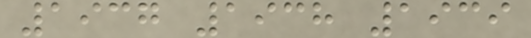1937 1938 1939
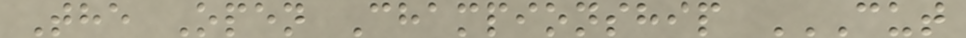The Open Championship CUT
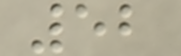52
